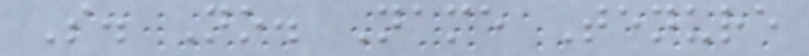S. No. Name Tenure
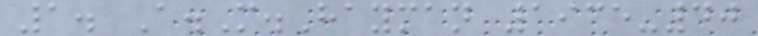1. A.M.Hayman 1935-40
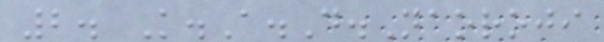2. K.A.D.Naoroji
